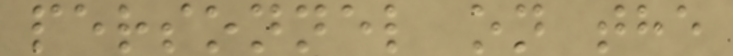personnel on the
